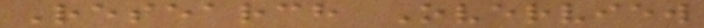Research Overview
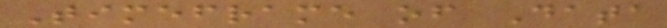Timeframe of Data
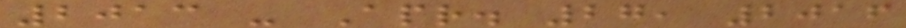2013 - Apr. 27, 2016
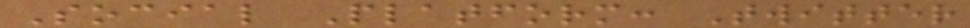Social Platform: Twitter
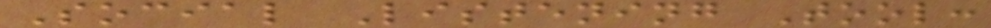Social Listening Tool:
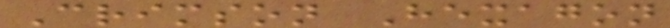Crimson Hexagon
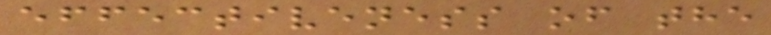effectiveness of the
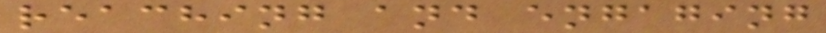reaching and engaging
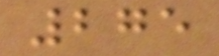275
